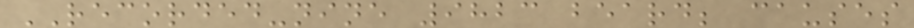RECORDED-nine 9823 beard; causes
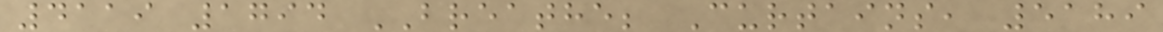4119 1794 BREATHE; Curtains, 5189
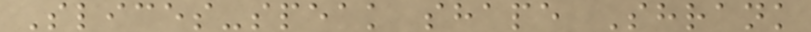Slices-speak shape Shrank
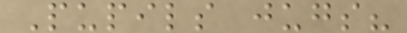Pupils jugs?
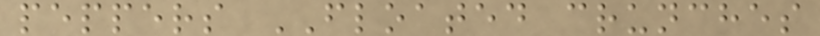peppers FLOATED crunches
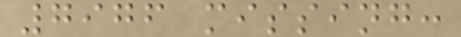7976 missing:
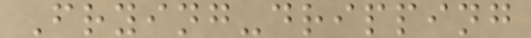Frying-dripping
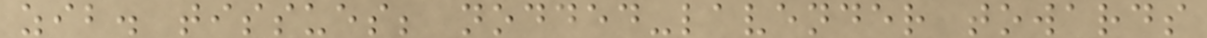zib. tissues; nodded-lavender towards
